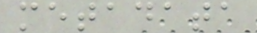metadata
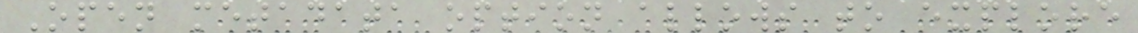Open metadata option allows to explore
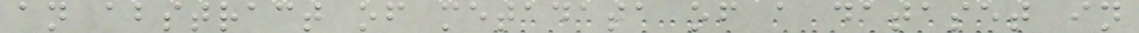an abstract of metadata of a dataset in
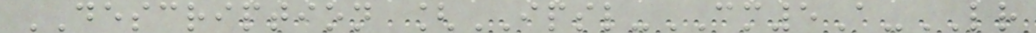DESCRIPTION [IPSL-CM5A-LR
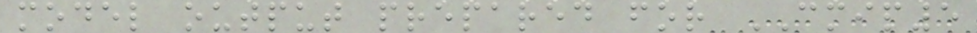model output prepared for CMIP5
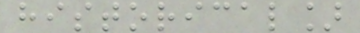historical]
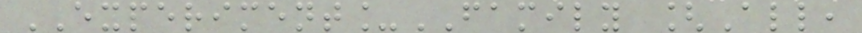EXPERIMENT_FAMILY [All,
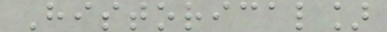Historical]
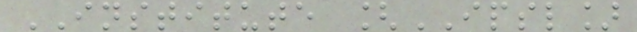INSTITUTE [IPSL]
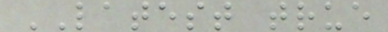LATEST true
